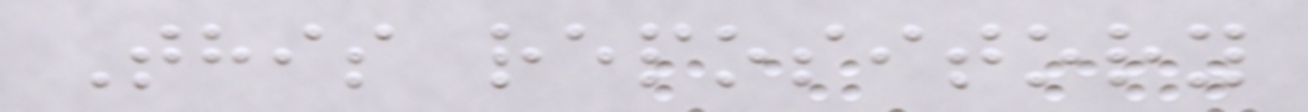This repository
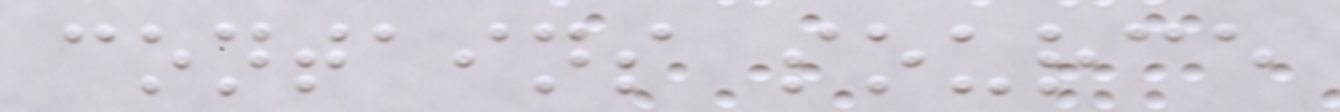contains source
